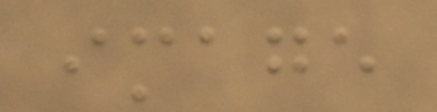image
